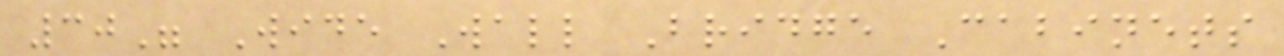30" Wide Wall Bridge Cabinets
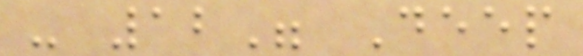- 12" Deep
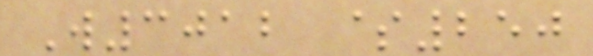W3012 $250
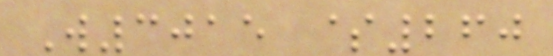W3015 $260
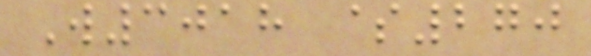W3018 $270
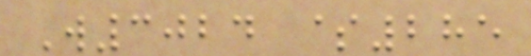W3024 $285
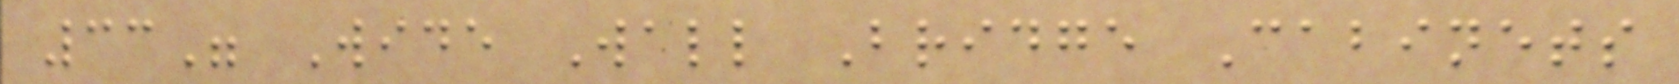33" Wide Wall Bridge Cabinets
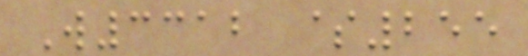W3312 $255
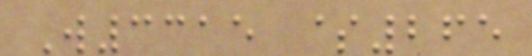W3315 $265
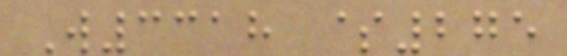W3318 $275
